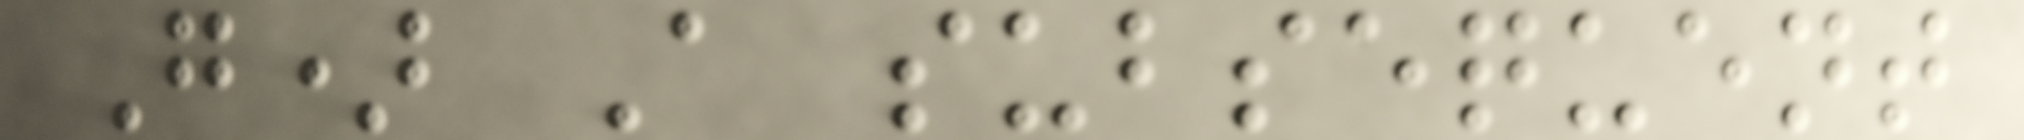G) A subsequent
